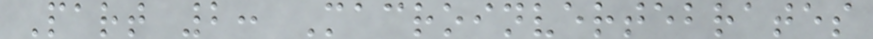Part 2: Macroinvertebrates
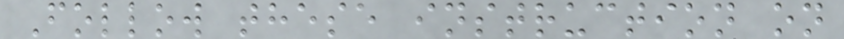Follow these instruction on
